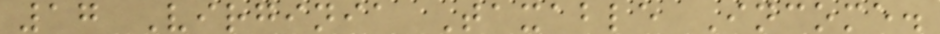17 Virginia Taxable Income.
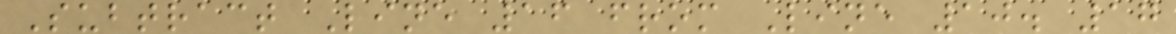Subtract Line 16 from Line 10. 17
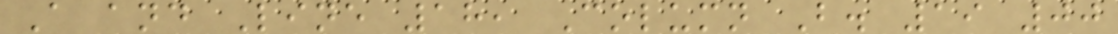A and Line 18, Column B. 19 00
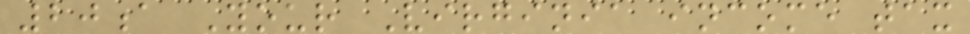20a Your Virginia income tax
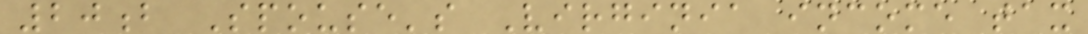20b Spouse's Virginia income tax
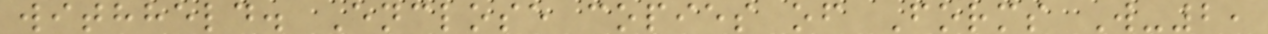withheld. Enclose copies of Forms W-2,
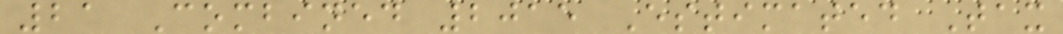21 Combined 2015 Estimated Tax
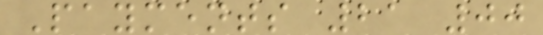Payments 21 00
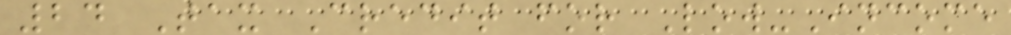24 Tax Credit for Low-Income
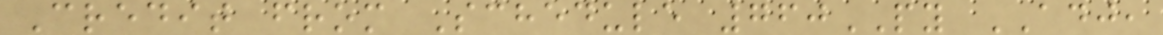Credit from Schedule 760PY ADJ,
